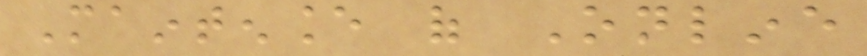Maintenance of Online
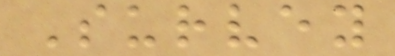Survey
